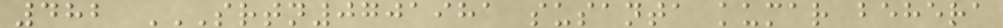482 SRTN0701981 SUSANTA KUMAR BEHERA
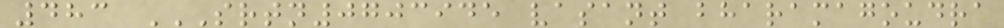483 SRTN0703945 VASANT BHARAMAGOUDRA
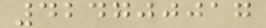424700017
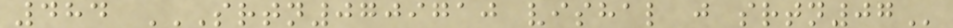484 SRTN0709710 VISHAL J SRTN07
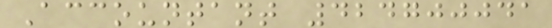Accountant 424700041
